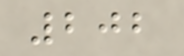202
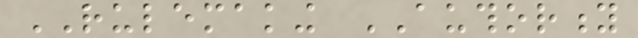RULEMAKING AUTHORITY
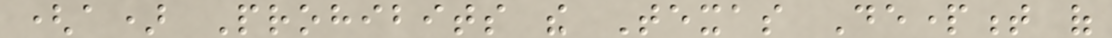(a) Prohibits the Texas Department of
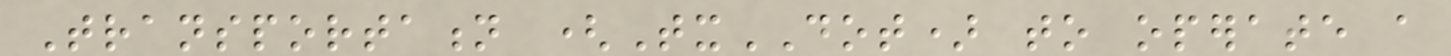Transportation (TxDOT) to operate a
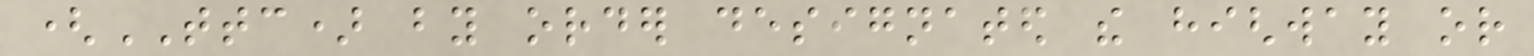(TTC) by order designated the highway or
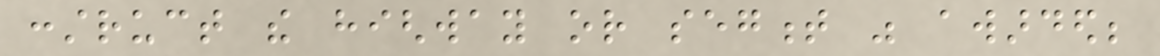construct the highway or segment was awarded;
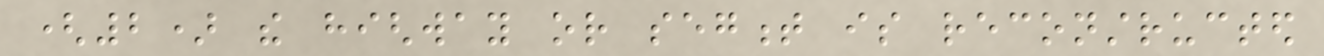(2) the highway or segment is reconstructed
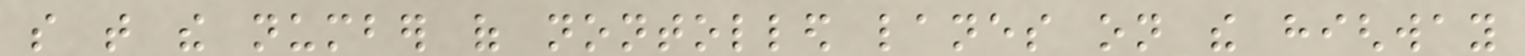so that the number of nontolled lanes on the highway
